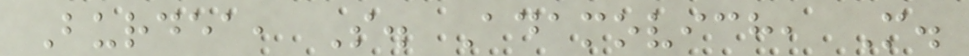Burdea, S. Adamovich, M.
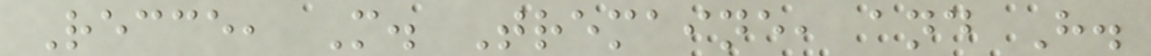Recce, M. Tremaine, and H.
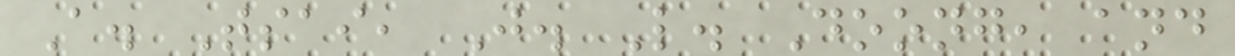A. Tsai, J. L. Doong, and
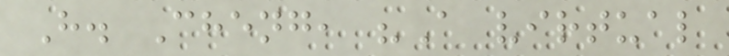H. Cheng, "A virtual
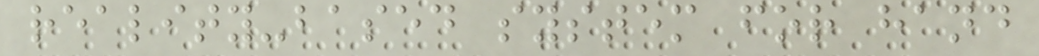reality-based system for hand
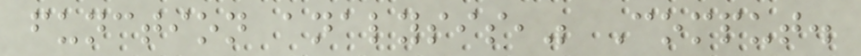function analysis," Comput.
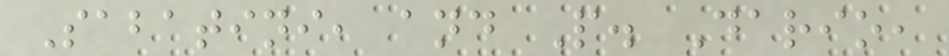Sabatini, and P. Dario,
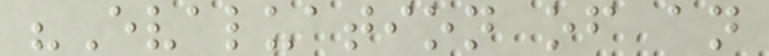"Evaluation of an
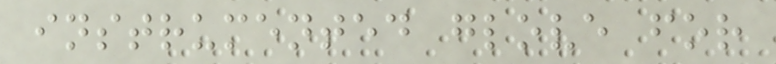instrumented glove for
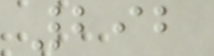292
